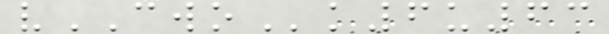vCWOk6u63
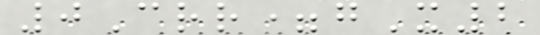0Crr=gX2
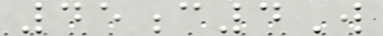45c4W
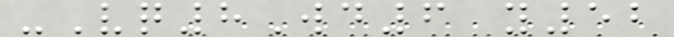-Vq8Wd6 y52
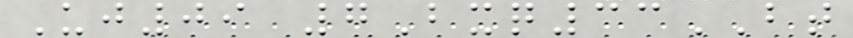Uj09 7Bxq33BT
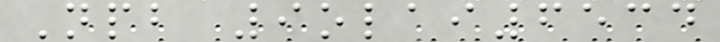Npb 9olai6534
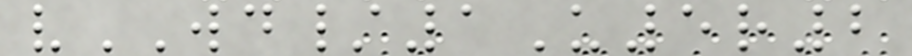vWD/1U5r2
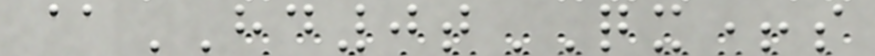@HD0tQX+s
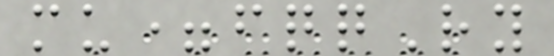mu=fqqRy
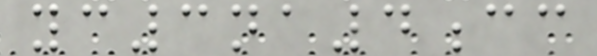yc3na4cc
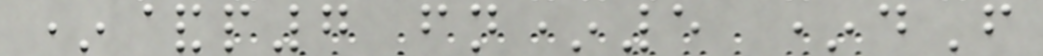*&p7 fn*5 *dF
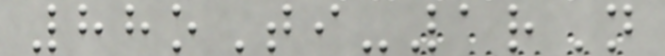88oTi-1rN
